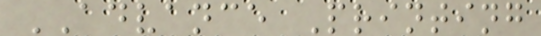ADVANCE Printing
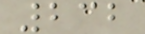232
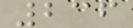236
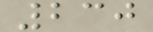230
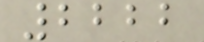2222
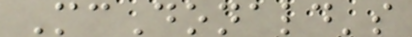McDonald's
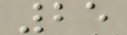25
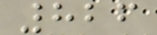826
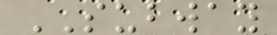SUBWAY
